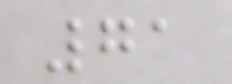71
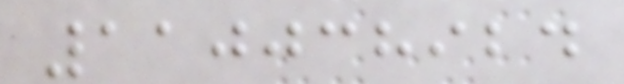110038924
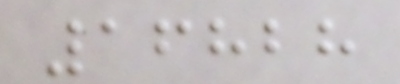16828
